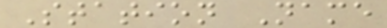Station Name
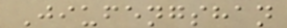Jiufengshan
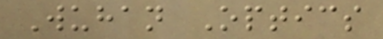Wuhan Optics
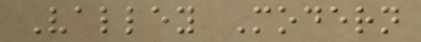Valley Modern
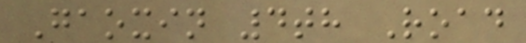Gaoxin 4th Road
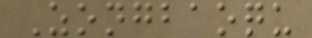Zongbaoqu
